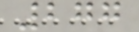277
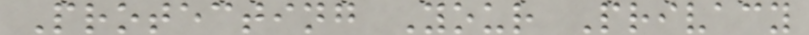Protecting Your Privacy
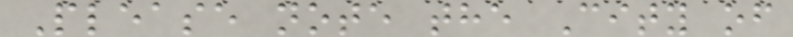Please note the City of
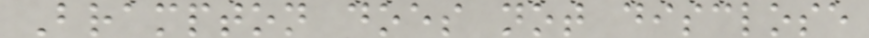Brampton does not disclose
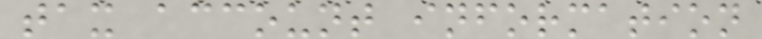tax account information
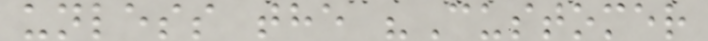unless the "Customer
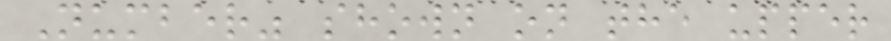Number" shown on the upper
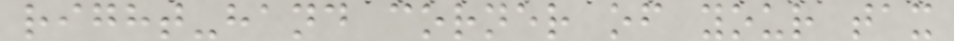right-hand corner of your tax
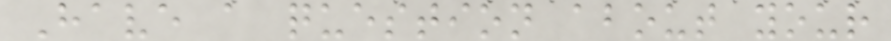Have a question about your
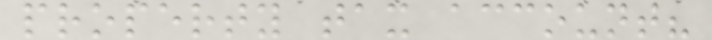property tax account?
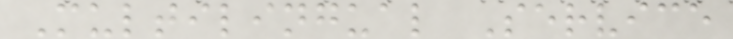Multilingual Service
